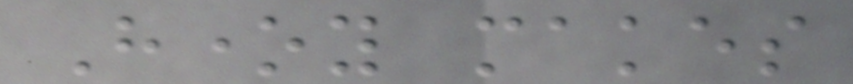Honey makes
